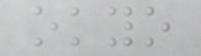okyo
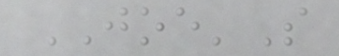JOE'S
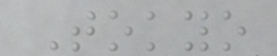Tokyo
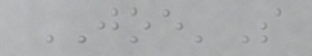JOE'S
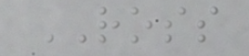ROSS
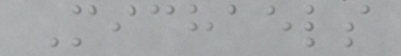Michaels
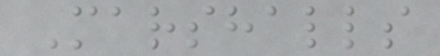Marshalls
